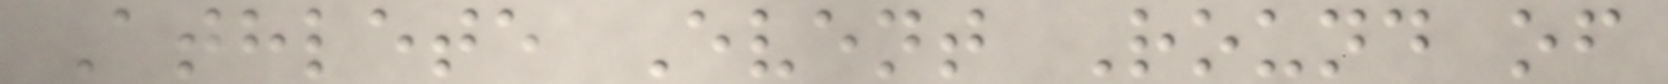Athlete Event Round of
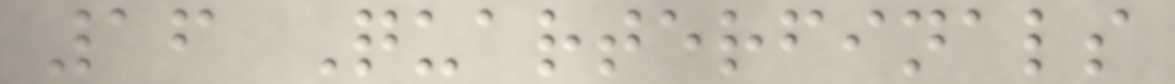16 Quarterfinals
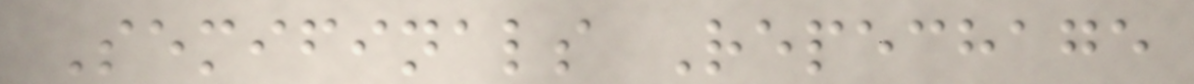Semifinals Repechage
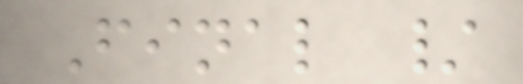Final /
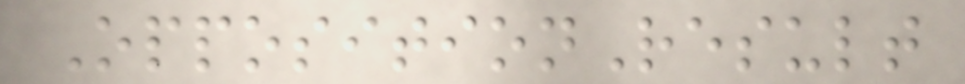OppositionResult
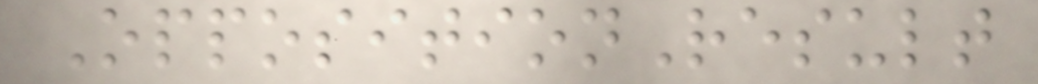OppositionResult
